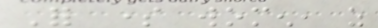For some women, as
